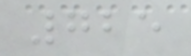725
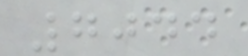7044
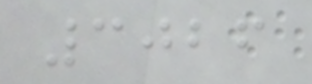3026
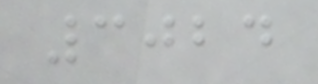3024
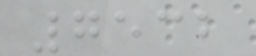7532
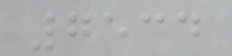7534
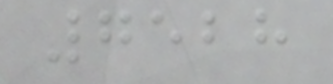7528
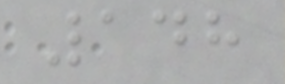148
